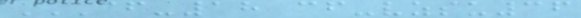CF-18 CF-VZSU36
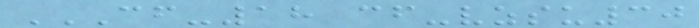CF-18 CF-VZSU30
